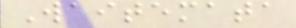Waitemata
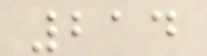214
